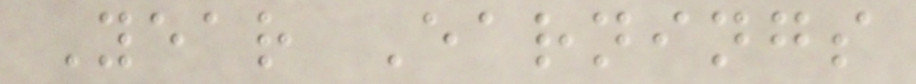Year Earnings
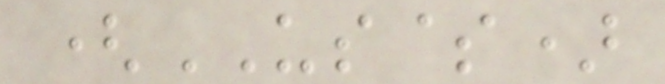(US$)
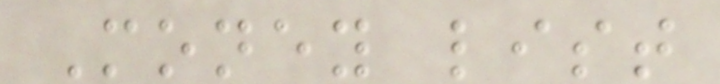Money list
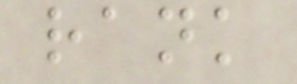rank
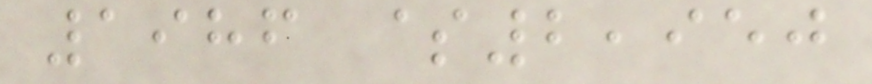1986 $2,950
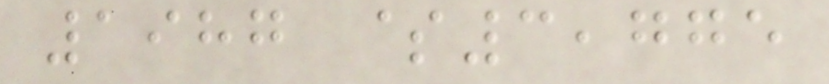1987 $3,775
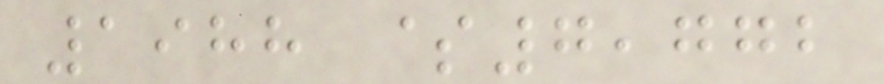1988 $7,772
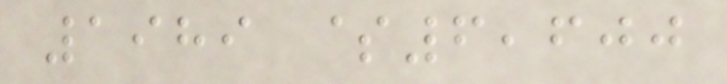1989 $6,600
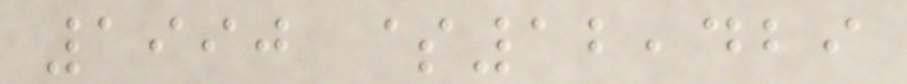1990 $12,429
